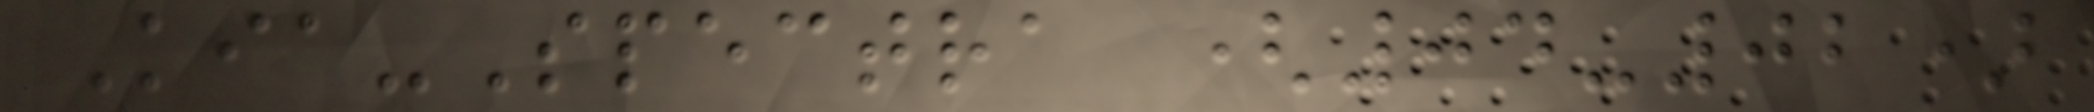Kia-Spectra (04-02)
